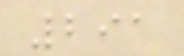291
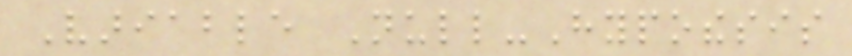Variable Null-Hypothesis
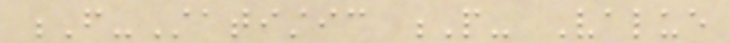F-Statistic P- Value
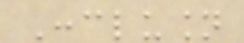Conclusion
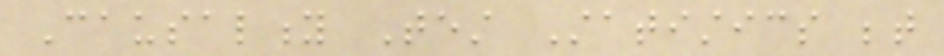Causality Test Statistics between
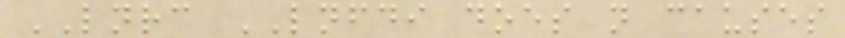LNRC LNFDI does not causes
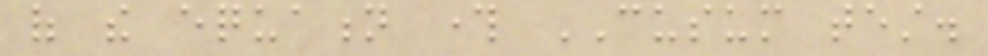of the equation through CUSUM test.
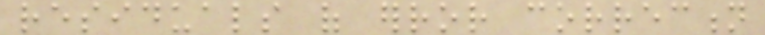residuals of error correction
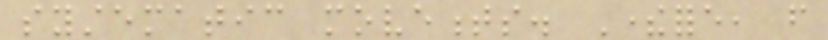systematic movements. Therefore, from
